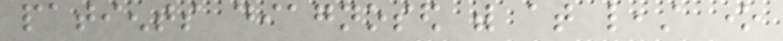patients diagnosed with at least one
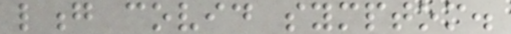long covid symptom.
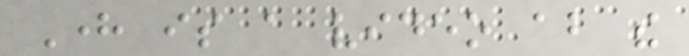Here is a video about the
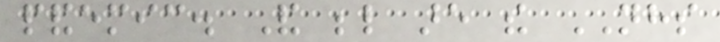pandemic. And below are the NHS
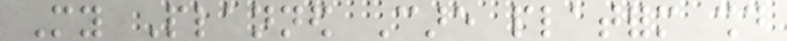My Planned Care platform should
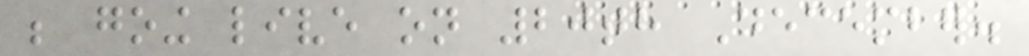be going live on 20th December.
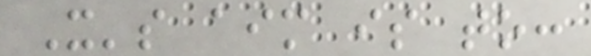It's aim is to:
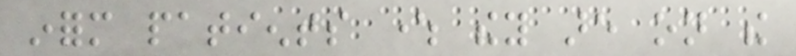inform patients where they are on the
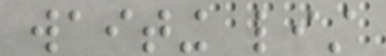waiting list
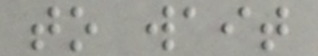to wait
